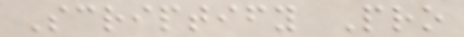Scriptify Pro
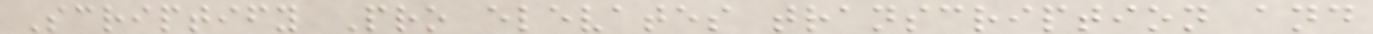Scriptify Pro elevates transcription and
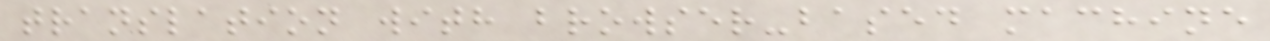translation with browser-based machine
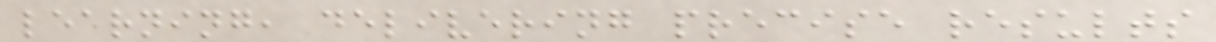learning, delivering precise results
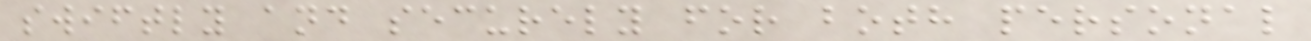swiftly and securely for both personal
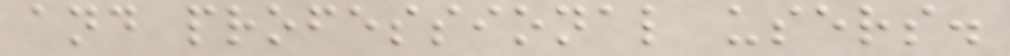and professional users.
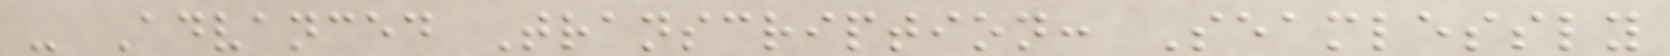- Advanced Transcription: Seamlessly
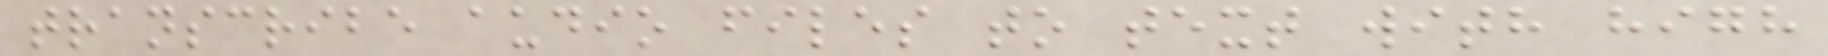transcribe audio files to text with high
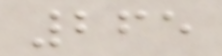265
